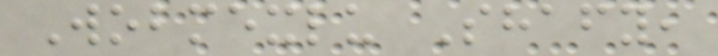Wobmexlu Shafy,
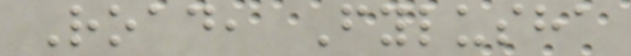Road, Fylusha
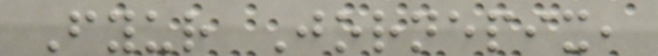Fyur Jornepix,
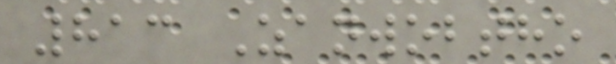813 Zanwobtho
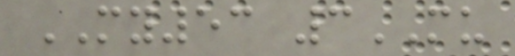MY53 3MU
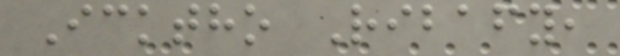Icktho Ribafy,
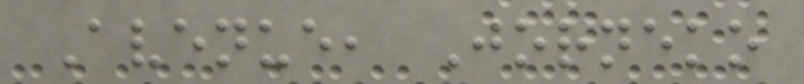Avenue, Jorneko
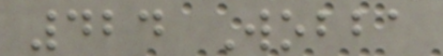424 Wobba
